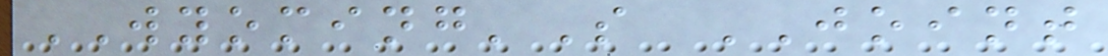WYOMING'S JOINT
